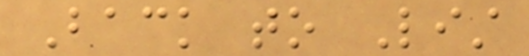Back to List
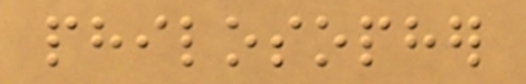philosopher
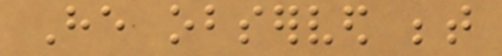He observed between
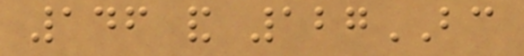146 and 127BC
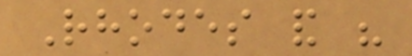Rhodes and his
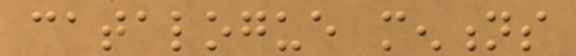catalogue mentions
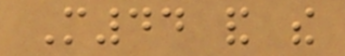M44 and the
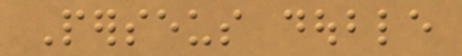Perseus double
